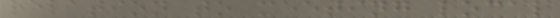relation to meeting local
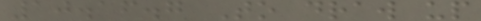10.16.7 To draw up
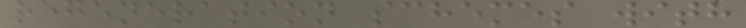regeneration schemes with
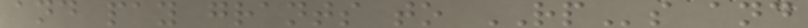and pay grants to RPs and
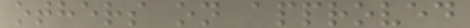others on approved
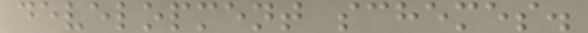development schemes.
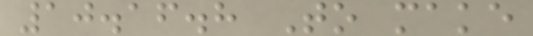10.16.8 To make
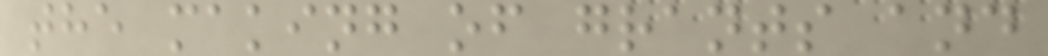the making of grants and
